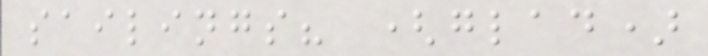sailings? (glad)
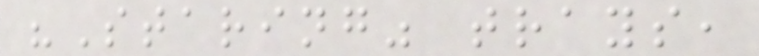"Staring" trays,
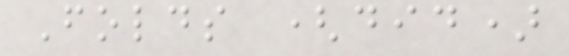Folds (did)
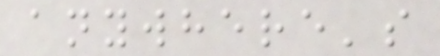anywhere's
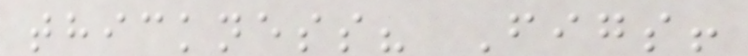thickness? Figs!
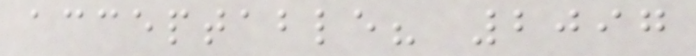acceptable? 2097
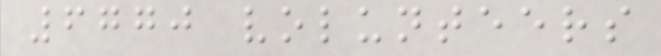6770 volunteers
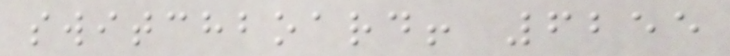switchboard! 6255
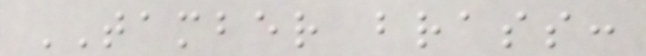TAMBER brass:
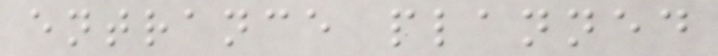entrance planned
